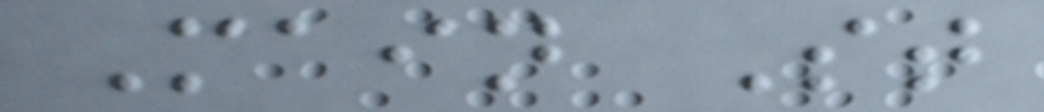Main St
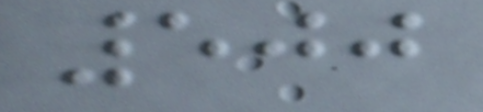500
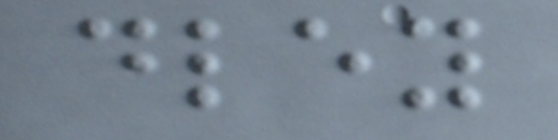dley
